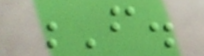F.
